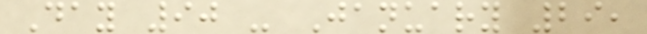Day 90 - January 29,
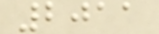2011
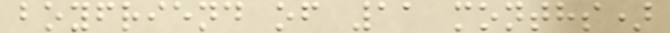boyfriend of 11 months)
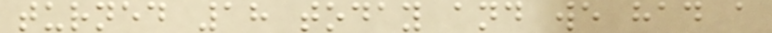turned 18 today and we had a
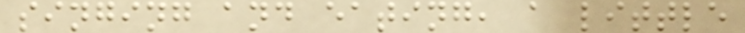singing and eating, a little
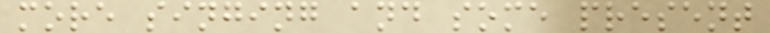more singing and some present
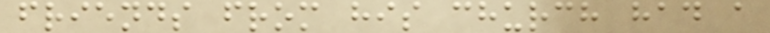friends from his church had a
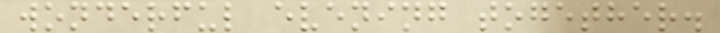wonderful evening together.
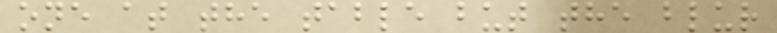one at the table but the blur
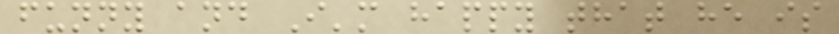funny and I'm happy that he is
